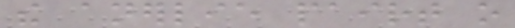the anerlie pairt o
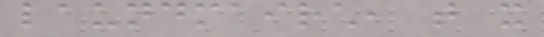laundmairch, that it
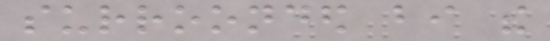surroonded bi the
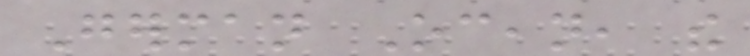German Ocean, the
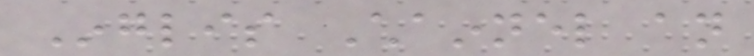Inglis Chainnel an
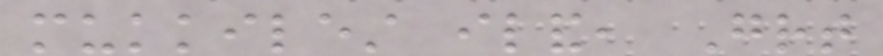mukkilest iland, Great
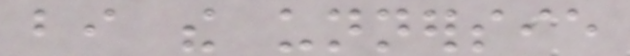bi the unnersie
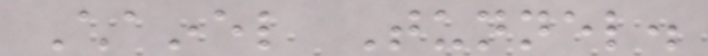Chainel Tunnel.
